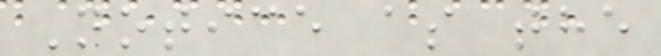Notice as the
